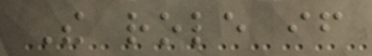The role if
